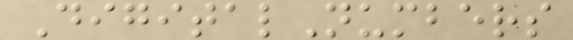DigitalNumbers
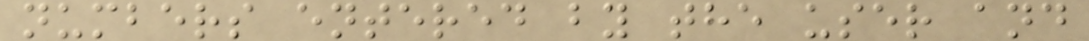numbers entered by the user and
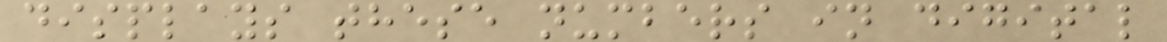displays these numbers in digital
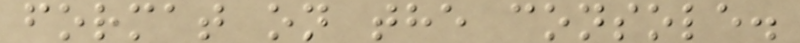format on the console.
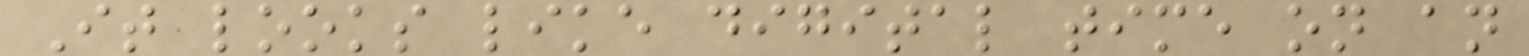It looks like digital time on an
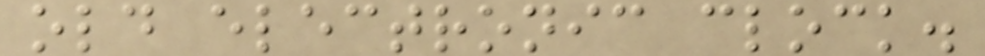old electronic clock.
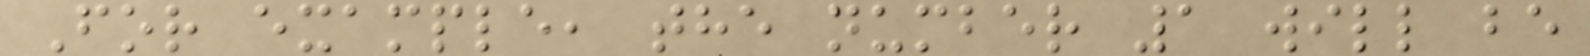For example, the number 1 will be
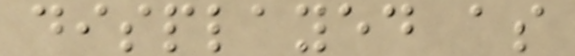displayed as
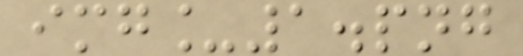img_1.png
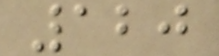120
